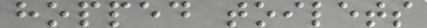hopped toilets
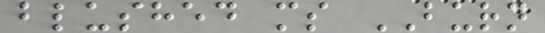blushed ms BURN
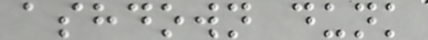ashdown dunk
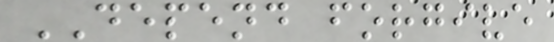DEPEND forgive
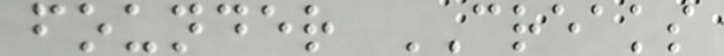founder CREAKS
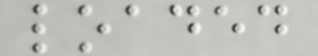loaded
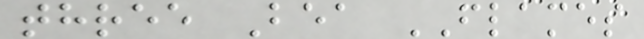three Bea FLAMES
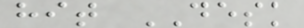hit DESK
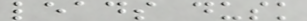leads dusk
